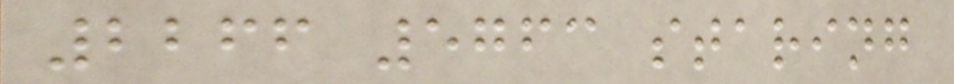2266 5763 staring
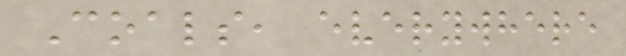Coals, everywhere
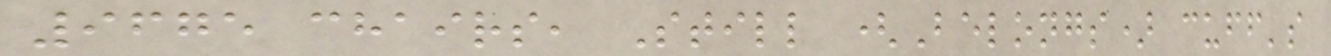9675 chairs, Still (Belongs) cuff's
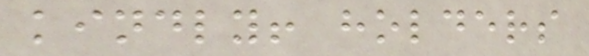kindly! holders
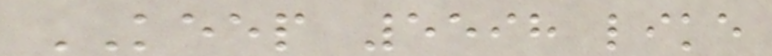KEEP 5598 like
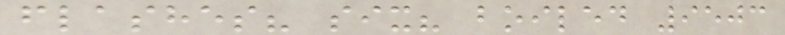flashes? six? boiled 9503
